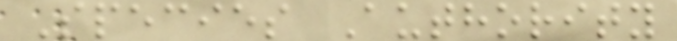Species Authority
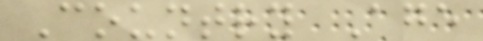Country Age
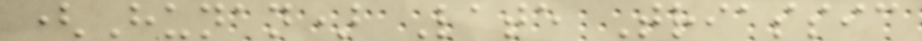(Hunan) Late Triassic
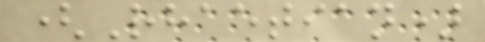(Rhaetian)
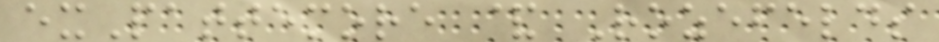exPattemore & Rozefelds
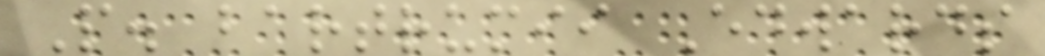P. bartrumii Edwards
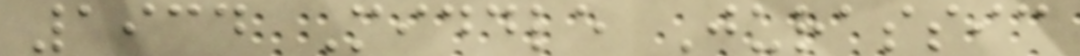1934 Middle Jurassic
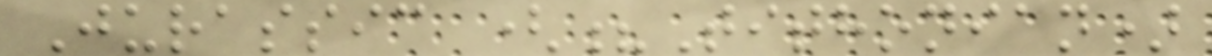Jurassic (?Tithonian)
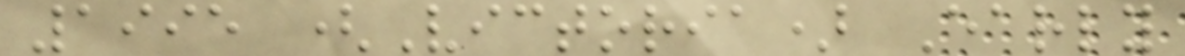1995 (Victoria) Early
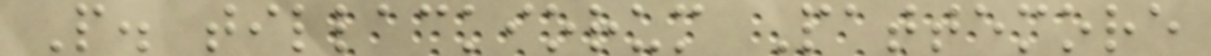P. tillackiorum Pattemore
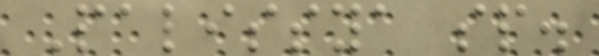Palissya sp.
